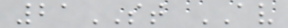21ST AV
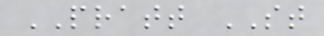PRATT ST
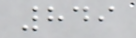849
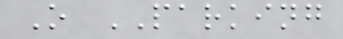O PARKING
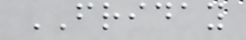FRIDAY
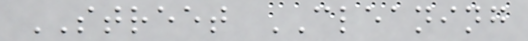STREET CLEANING
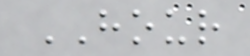HOUR
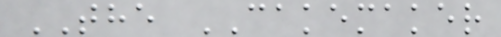THE CAKEMAKER
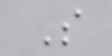S
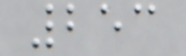253
